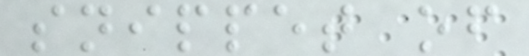snippet of
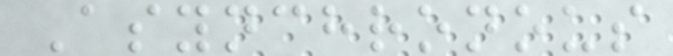Asynchronous
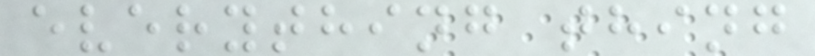everything thing
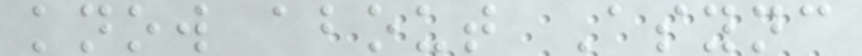know about Async
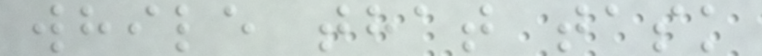while that task
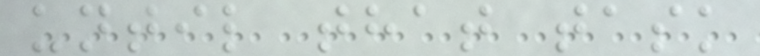until that task
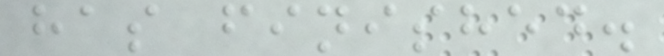has finished.
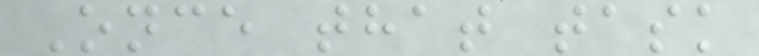Once that task
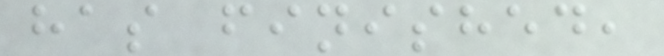has finished,
